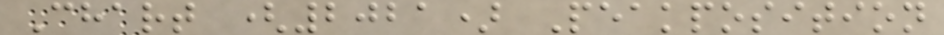Chart (2021) Peakposition
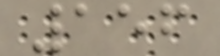156
